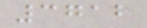3712
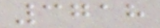3718
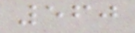560
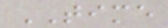TIME
